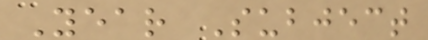Year Subject
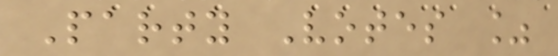Party Votes %
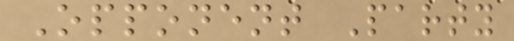Opponent Party
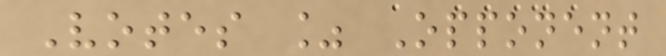Votes % Opponent
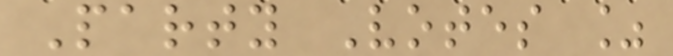Party Votes %
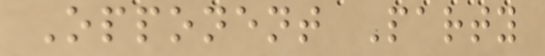Opponent Party
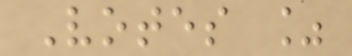Votes %
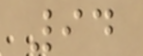94
